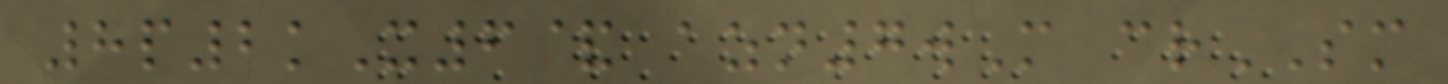8p2kX6& azn7wM crSM
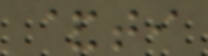&ti
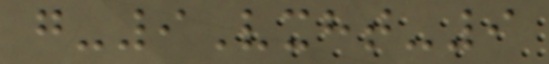g-9Vxht-9
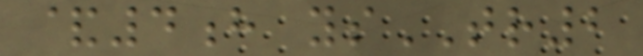&4h ysTR2
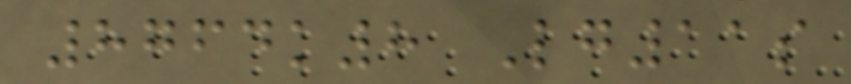8764k8 Lg11s
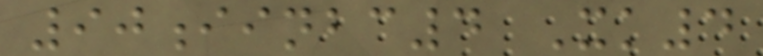90iinbc4 Xk4
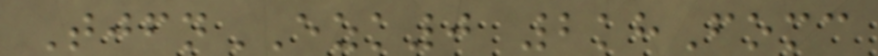TjfnEZK0 2khFomc
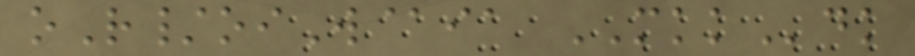oR/oiW@ia MKKdk
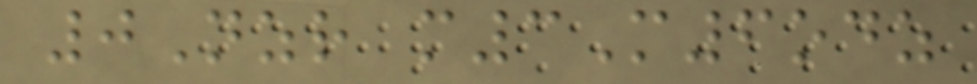0Nzr m3M6odz
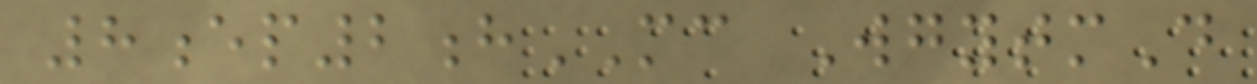8ep2hMC WgytmD
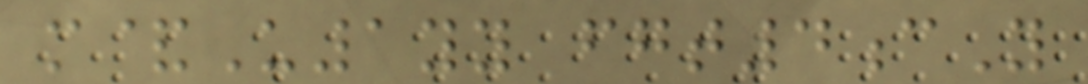m&U1yy fgt4cY
